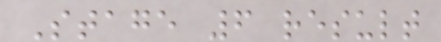Stage 6 result
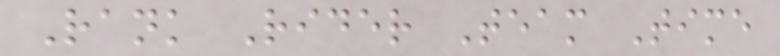Rank Rider Team Time
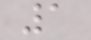1
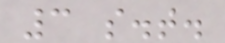3 s.t.
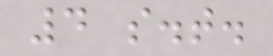4 s.t.
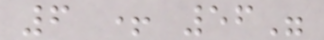6 + 56"
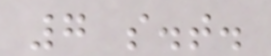7 s.t.
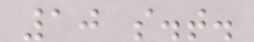10 s.t.
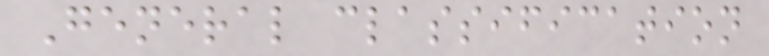General classification
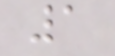1
